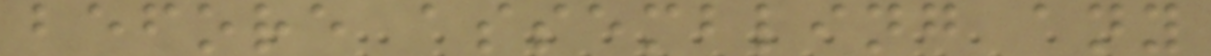before assembling any
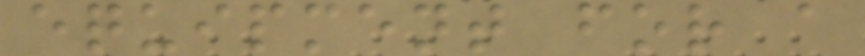equipment for a
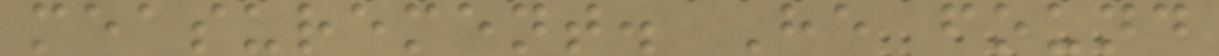measurement. He found
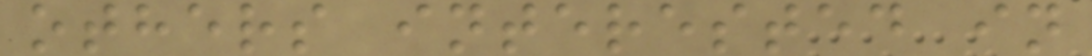others interested in
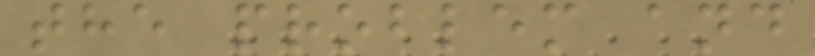the problem and
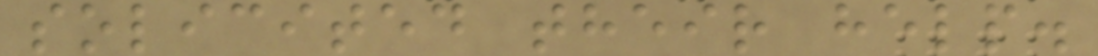solicited their help.
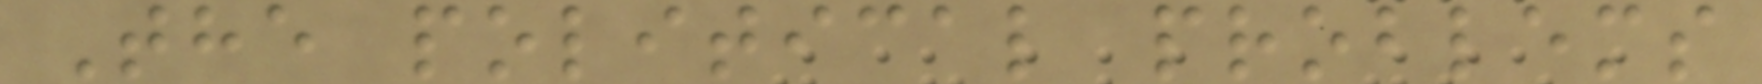The political problems
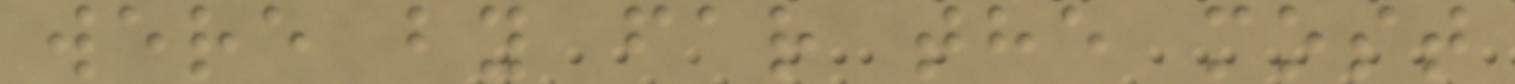were by far the most
